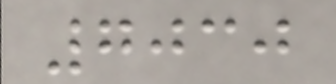7030
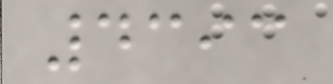4393
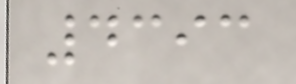4393
